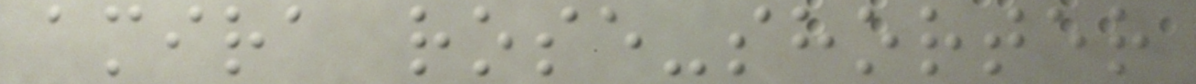amira rose-shorter
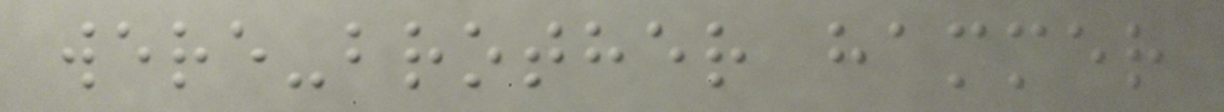were-brother hammer
